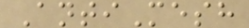AntiMesh
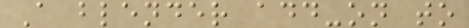A blender add-on to
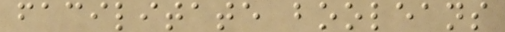facilitate booleans
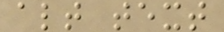alt text
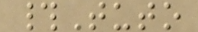#Tuto
